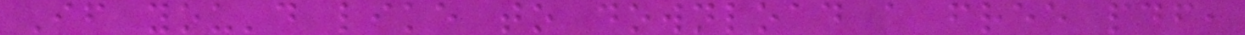If you'd like to download a free pdf,
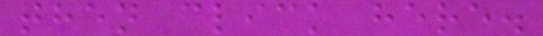then click here.
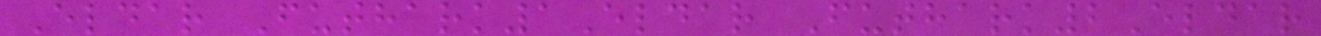Eldar Futhark1Eldar Futhark2Eldar
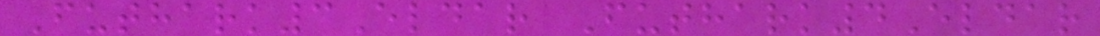Futhark3Eldar Futhark4Eldar
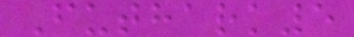Futhark5
